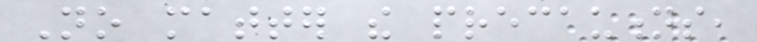No matter the precautions,
